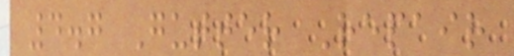4.7 Gutter Repair
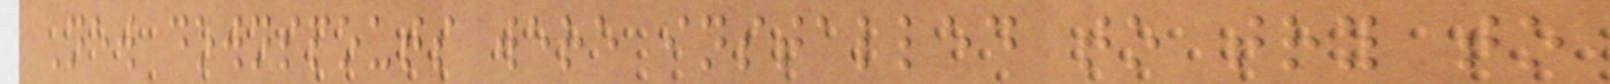New downspouts were installed to try to
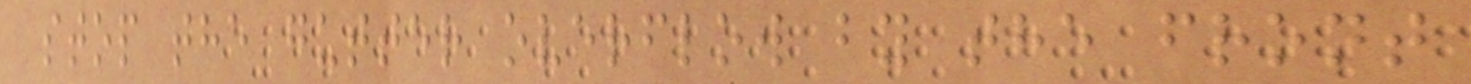stop the gutter overflow by the front
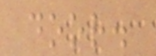door.
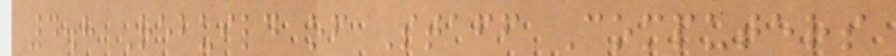4.8 Rebuild of Staff Computers
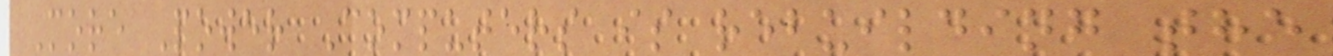More Power Computers is rebuilding the
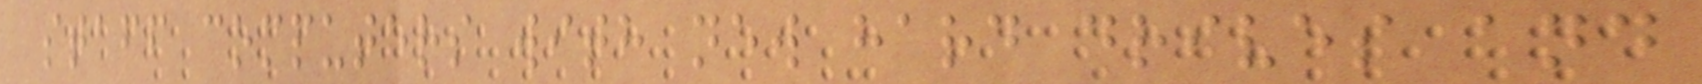staff computers with new hard drives and
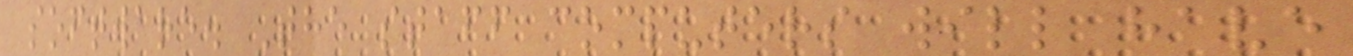software. The staff computers will have
